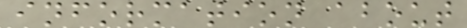information about
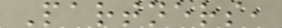Partners,
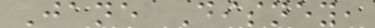Jane Disney,
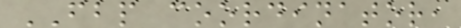FBP coordinator,
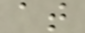at
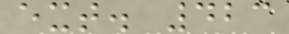ext. 423
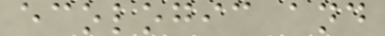ecologic and
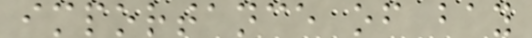importance of bay
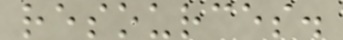resources.
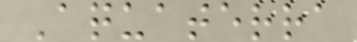Aquaterra
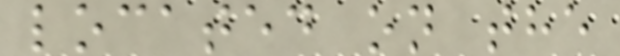located on the
